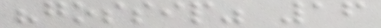"gossip" 16
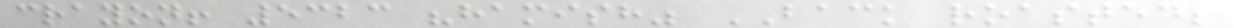crayon! 5323 "hamish" BACK roasted;
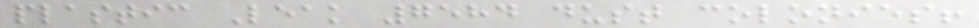plastic Leak 7584 dust colonies!
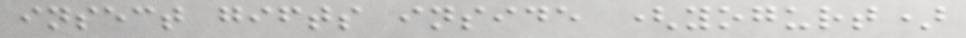insect gifts inside (yogurt)
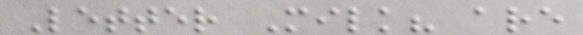Letter Milk? are
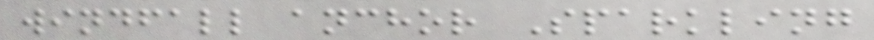windfall anchor Sparkling
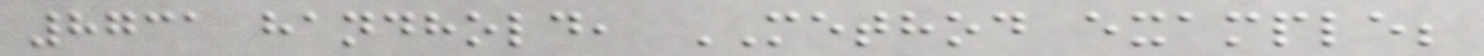8731 handhold, METHOD example;
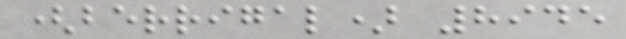(berrigal) 8945
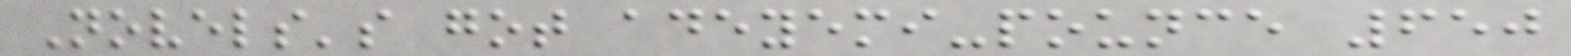Novels's got adeyemi-pounce 650
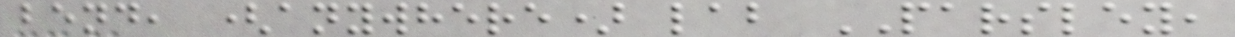bend, (anywhere) lab PARSLEY,
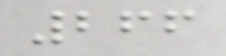266
